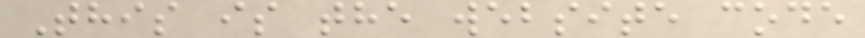This is the website code
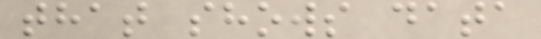that shows data
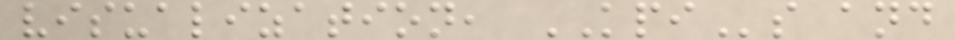visualization, KPIs and
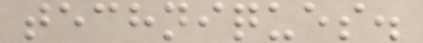techniques.
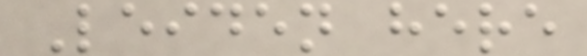Leiden here
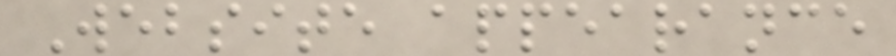Website appearance
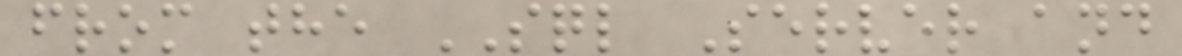from the SQL Server and
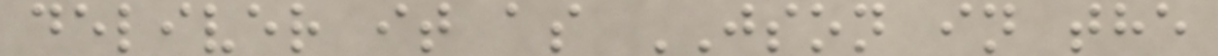deliver it as JSON in the
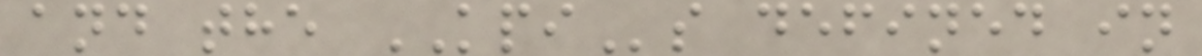and the KPIs defined in
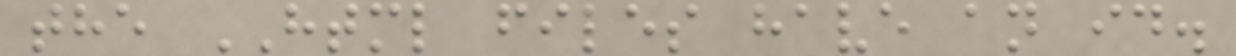the HTML files have an id.
